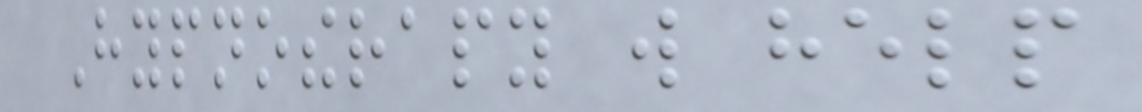Hypnotherapy will help
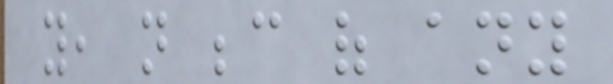you, not because of any
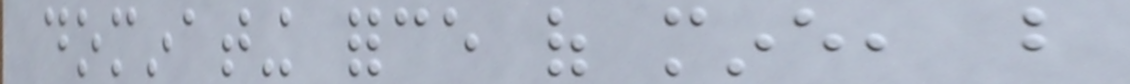dominating force of mine, but
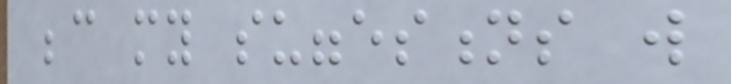because my suggestions will
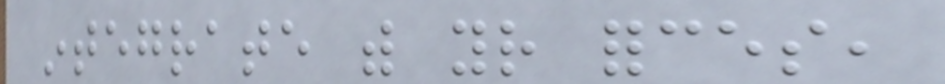integrate with your forces,
